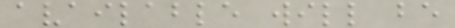available will be
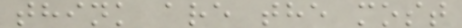think are the most
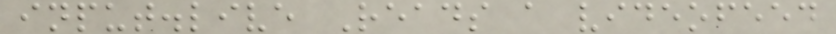input.live Reads a videofeed
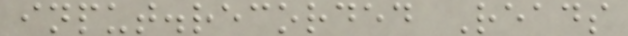input.recorded Reads
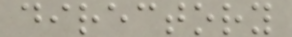directory
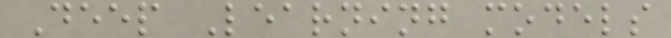Deep Learning models
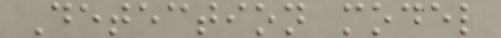Detection model
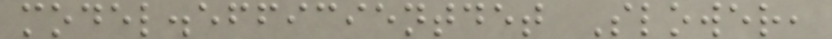model.efficientdet Slower,
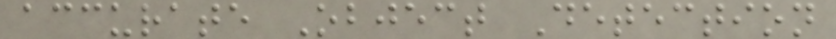accurate Object Detection
